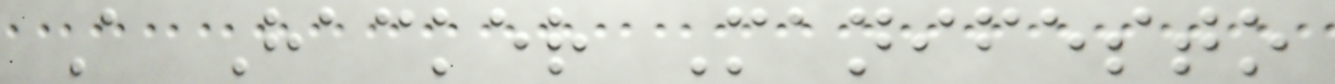A Hacker Manifesto
